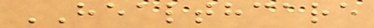HEALTHCARE
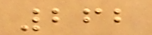262
